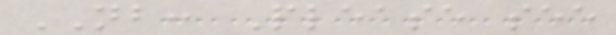NB: Please see
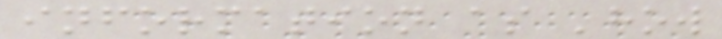information as 'how
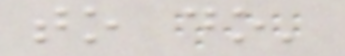to do'
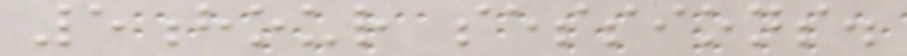5hour sessions.
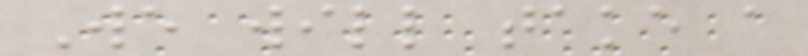We will take a
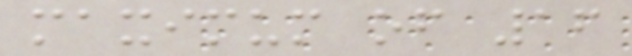maximum of 16
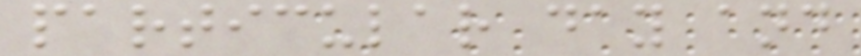particular day and
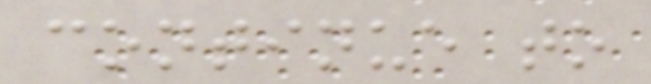continue to
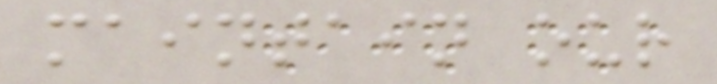maintain our
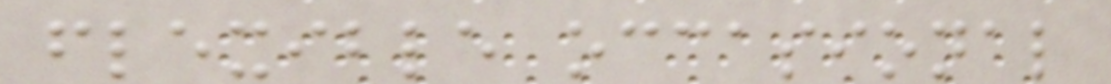flexible occasional
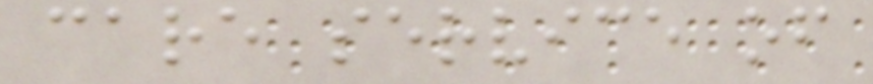care service of
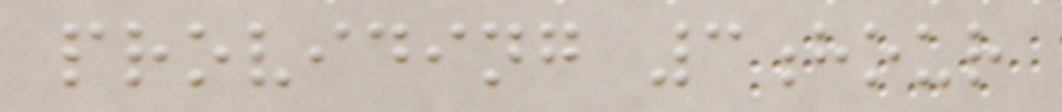providing 3hour
